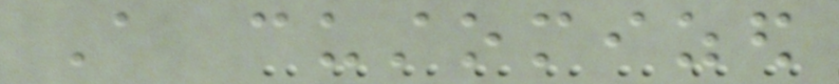A customized
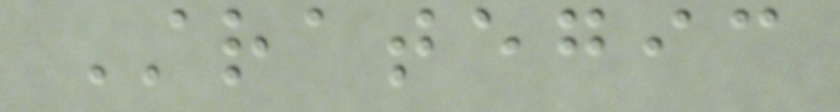Strategic
